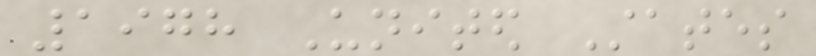1978 United States
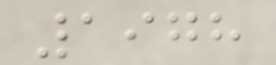1978
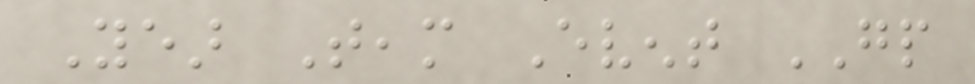Year Team Event GP
